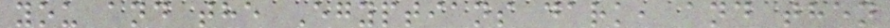you and the Egyptians dark, and then
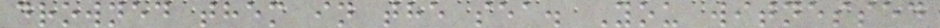drowned them in the sea. You witnessed
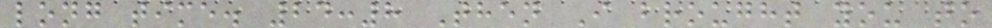long time. 24:8 Then I brought you to
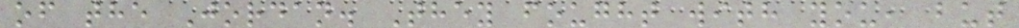of the Jordan. They fought with you, but
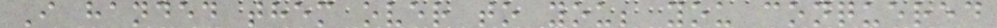I handed them over to you; you conquered
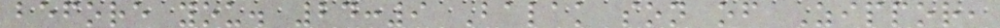before you. 24:9 Balak son of Zippor,
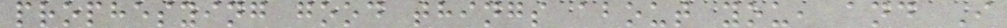prophesying good things about you, and I
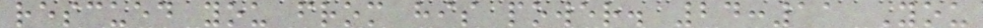rescued you from his power. 24:11 You
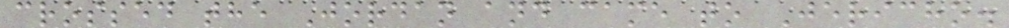crossed the Jordan and came to Jericho.
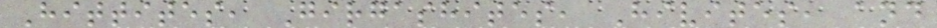Hittites, Girgashites, Hivites, and
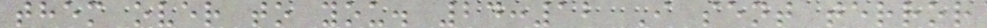them over to you. 24:12 I sent terror
